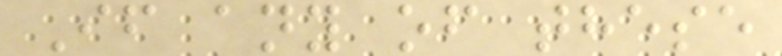If any of these
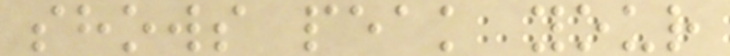shows peak your
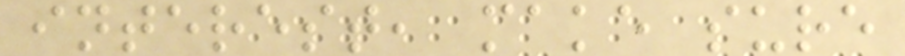interest, make sure
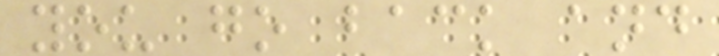you go back and
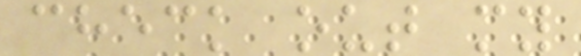check out my
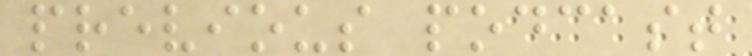previous podcast
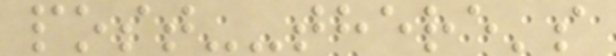post--there's
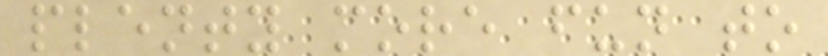plenty more fun to
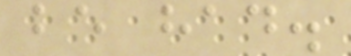be had.
